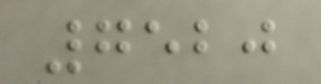7520
